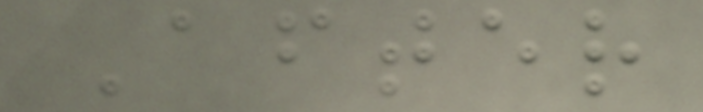After
